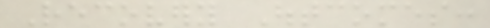Recovery Outcomes:
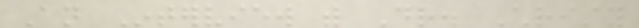An Interview with Dr. Christy
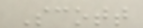Scott
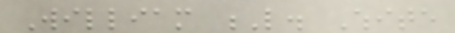William L. White
